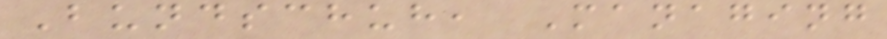Bundschuh, Managing
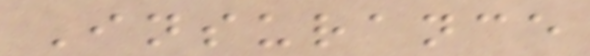Insurance
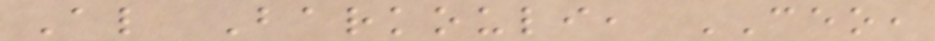Al Barkouli, CEO,
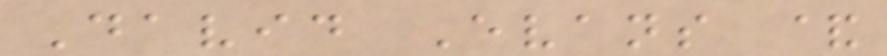David Evans &
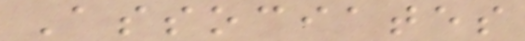Associates
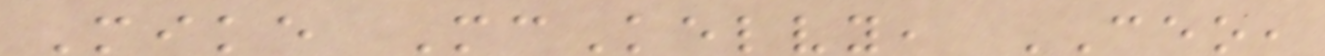Mike McKelvy, CEO,
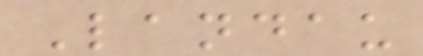Landau
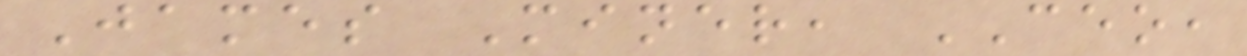James Miner, CEO,
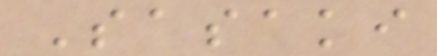Sasaki
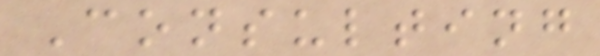Consulting
